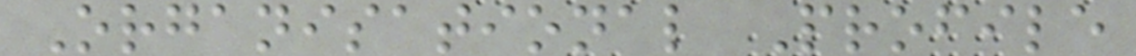Organisational Profile
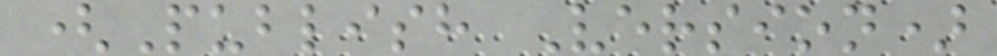(Publish Version)
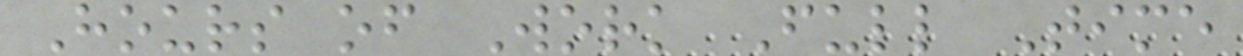Hours of Work Full Time
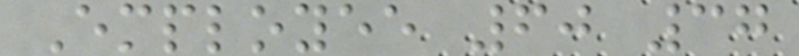Employee 60 37
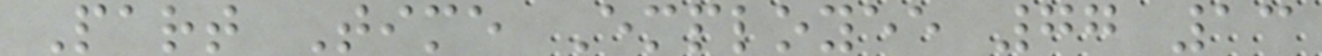Part Time Employee 77 13
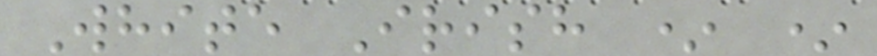White Irish * *
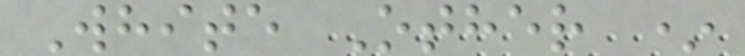White Other *
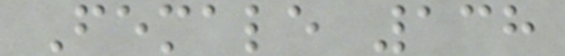Female 138
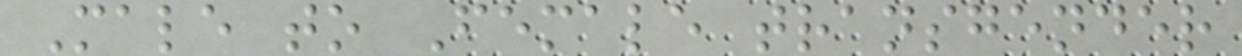Male to Female transgender
